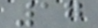17
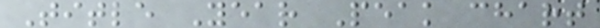Title Year Peak chart
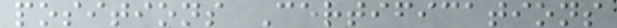positions Certifications
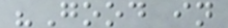"Good in
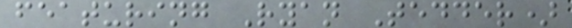featuring Ryan Tedder)
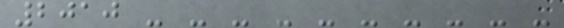2010 - - - - - - - - - -
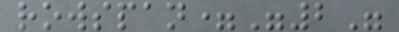rowspan="2"
